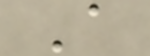A
